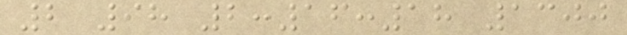2 98 2:16:18 1300
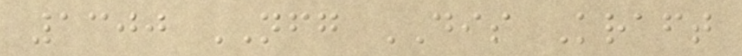1300 NFG DIS Kraft
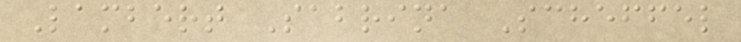Lambert Sabrina Scheffel
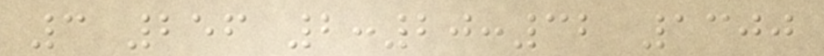3 256 2:20:32 1300
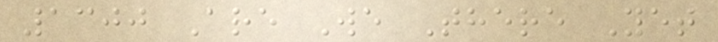1300 Are We There Yet
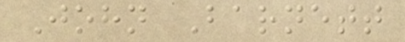John Barnett
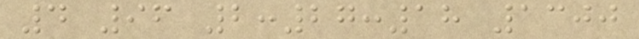4 96 2:27:18 1300
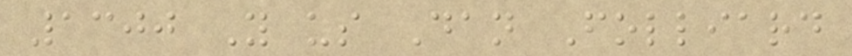1300 Y us Dan Folliard
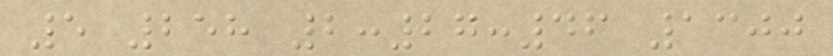5 258 2:27:46 1300
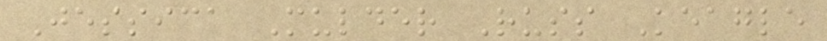Jessica Mulder Russ Keagle
